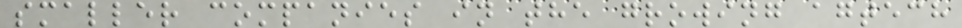smaller companies in the growing agtech
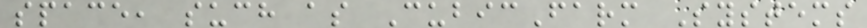space, such as CubicFarm Systems
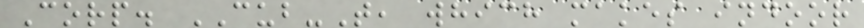Corp. CUB-T, which makes indoor
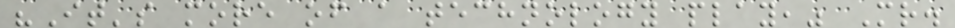"It's more of a technology play," Mr.
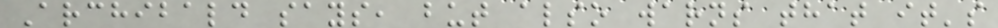Archibald says, but also warns that it's
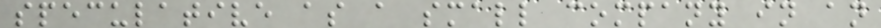speculative as a small company in an
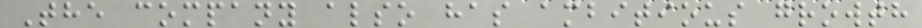The company also has ambitious growth
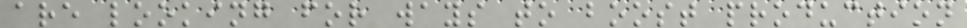are looking for ways to boost production
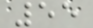55
